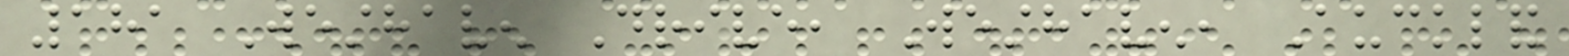181 Westhaven Drive, Westhaven, Auckland
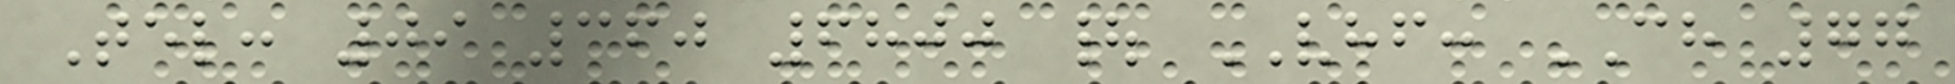Tel: 09 360 6800 | VHF: CH 77
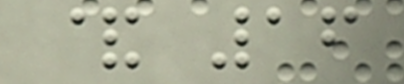& 16
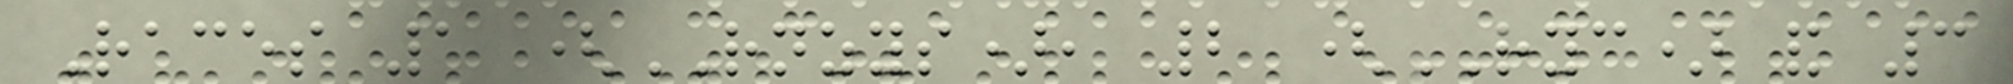Races 1 (RNZYS), 2 (RYC) and 3
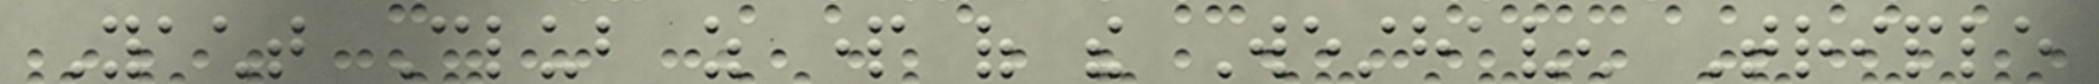Yacht Club as part of the Westhaven Triple
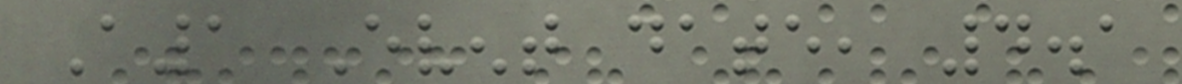A1 Event date, 4.1
